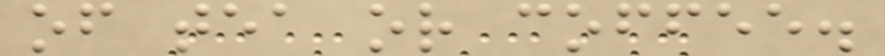of tea or coffee.
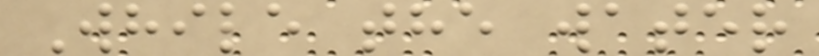While the water
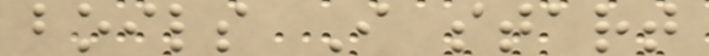boils I start
